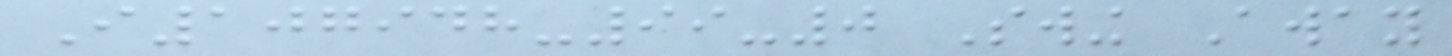I107948-99-0 Swing Away
